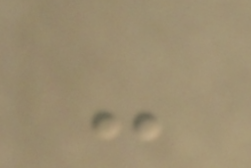-
